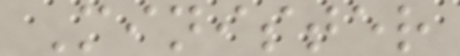Minister
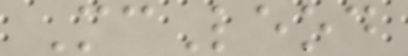McLeod
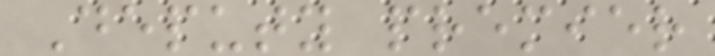Deputy premier
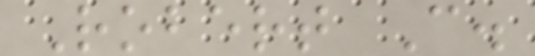Robert C.
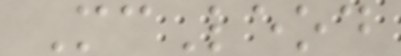McLeod
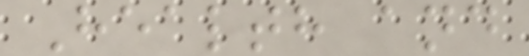Health and
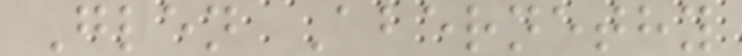Glen Abernethy
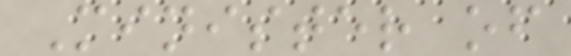Minister of
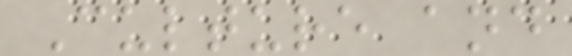Culture and
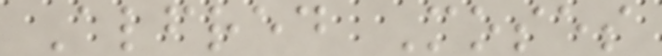Alfred Moses
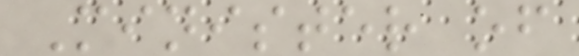Minister of
